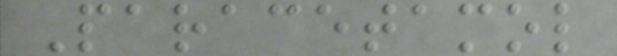Paracetamol
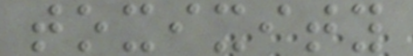toxixity
